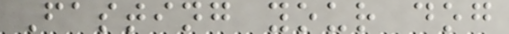Fasting your dog
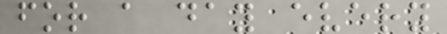for a day every
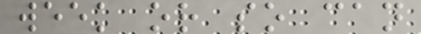week or so can
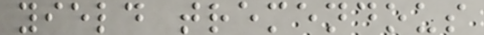yield tremendous
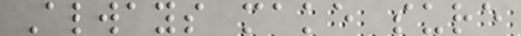Always make sure
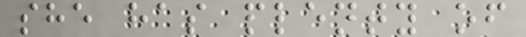she has plenty of
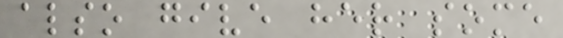also give her some
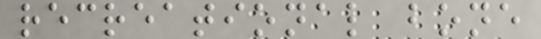recreational bone
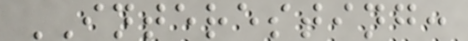INTERESTING:
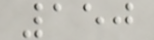150
